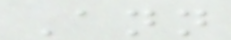Ann
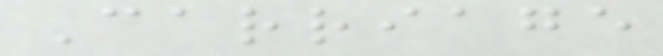Carriage
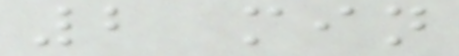2 min
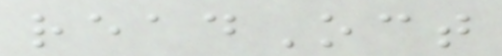readOct
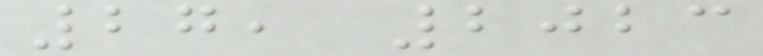27, 2023
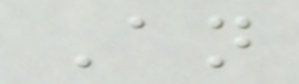An
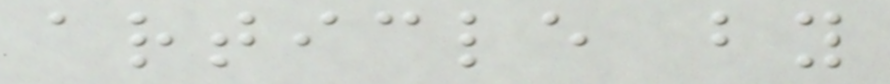article by
